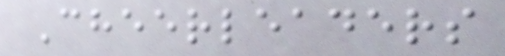Cheerleaders
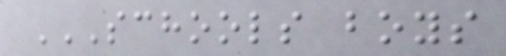SCHOOLS BOYS
